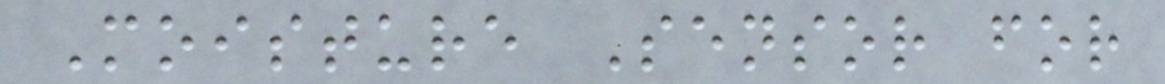Moisture Sensor for
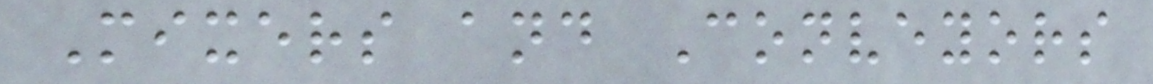Mixers and Conveyors
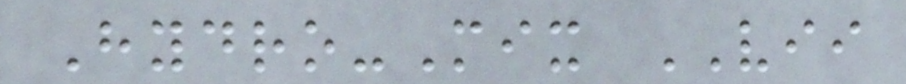Hydro-Mix VII
